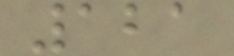121
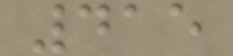415
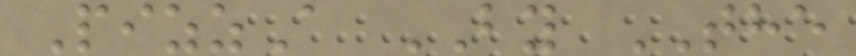PizzA BY THE
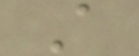A
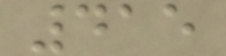415
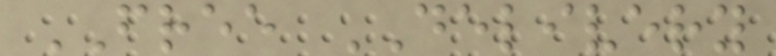FREE DELIVERY
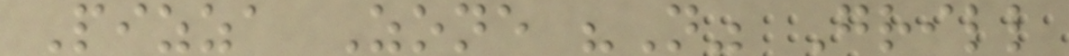Pizza Zone "N" Grill
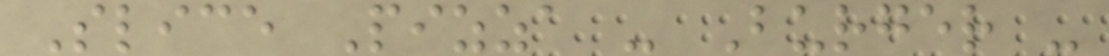Slice Pizza - Burger -
